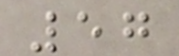57
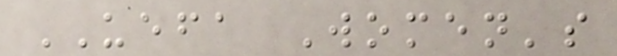UEFA Women's
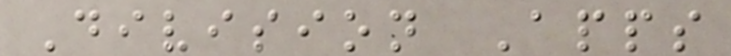Division Apps
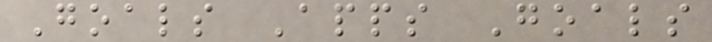Goals Apps Goals
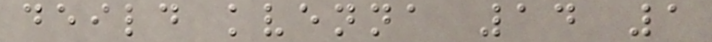deild kvenna 14 1
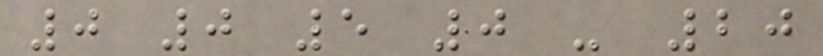0 0 5 0 - 20
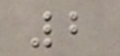2
